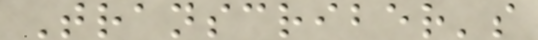Transcriber's
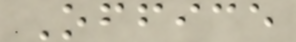Office
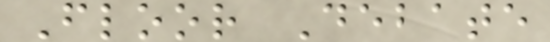Floor Debate
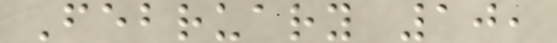February 10,
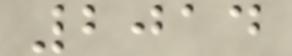2014
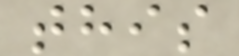this
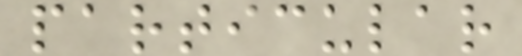particular
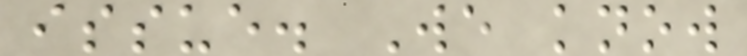issue. We know
